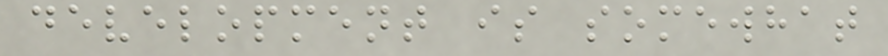development is somewhat
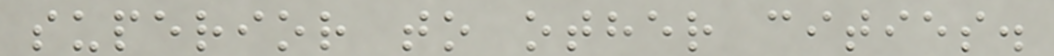superior to other cities.
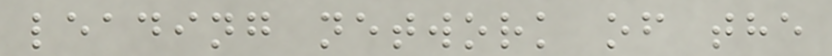leading network of the
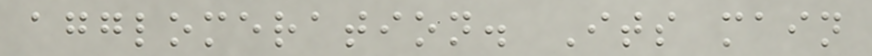agglomeration. Its main
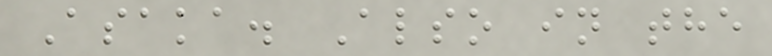Asaka. Also in the
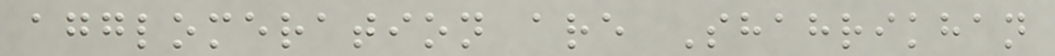agglomeration are Shahrikhan
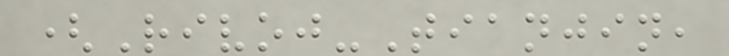(Rivoj-Tianjin,
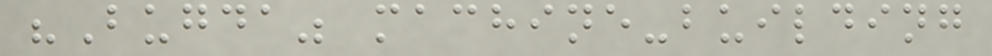"Bugda" machine-building
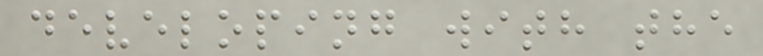developing with the
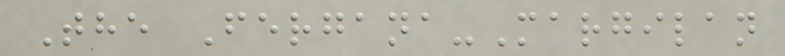The Fergana-Margilan
